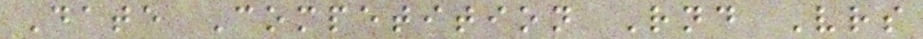Date Competition Rnd Vrs
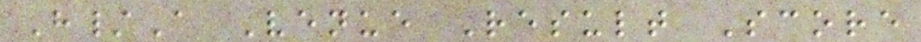H/A Venue Result Score
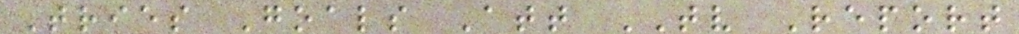Tries Goals Att TV Report
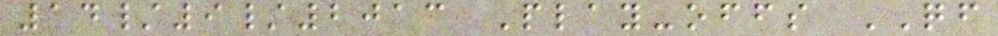14/9/2013 Play-offs QF
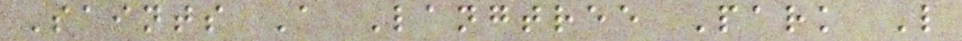Saints A Langtree Park L
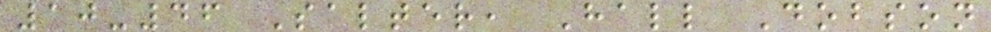10-46 Salter, Hall Dobson
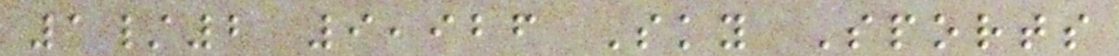1/2 9,926 Sky Sports
